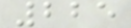225
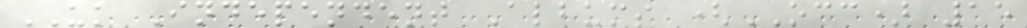UK Independent Albums (OCC) 15
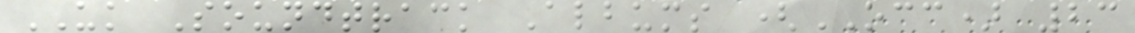UK Soundtrack Albums (OCC) 23
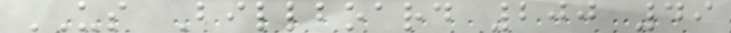US Billboard 200 49
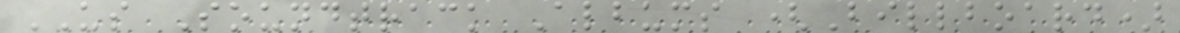US Soundtrack Albums (Billboard)
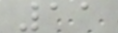11
